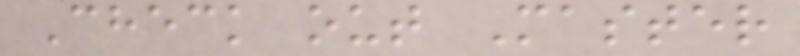Check out Master
